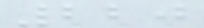220
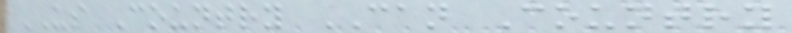US Country CAN Country
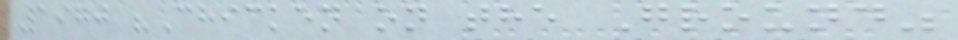1970 "Chicken on the Ground"
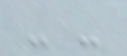- -
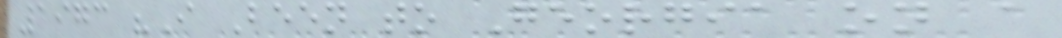1973 "I Been to Georgia on a
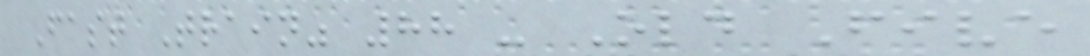Fast Train" 88 - Old Five
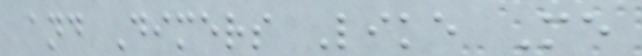and Dimers Like Me
